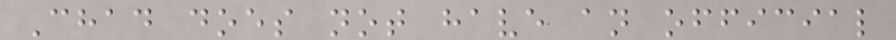Chad does not have an official
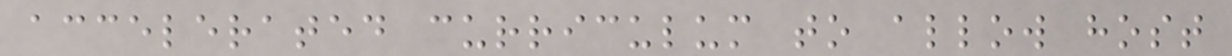accelerated curriculum to allow host
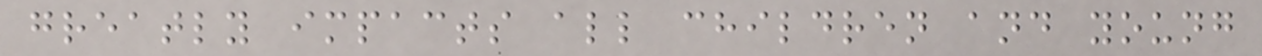greatly impacts all children and young
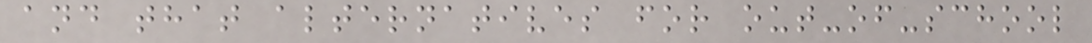and that alternatives for out-of-school
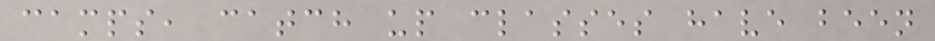camps, catch up classes have been
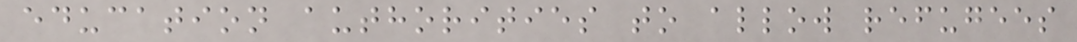education authorities to allow refugees
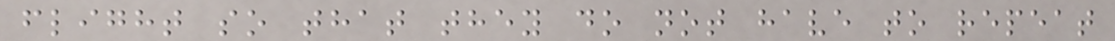flight so that they do not have to repeat
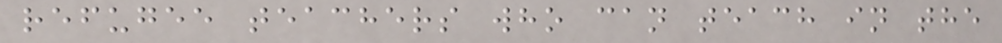refugee teachers who can teach in the
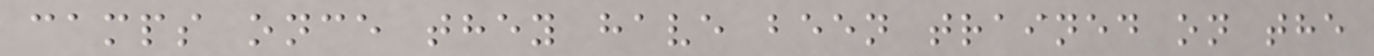camps once they have been trained on the
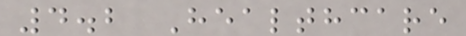4.2 Healthcare
